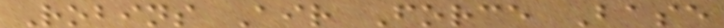Robins Air Force Base
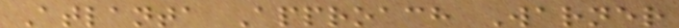Atlanta Approach Warner
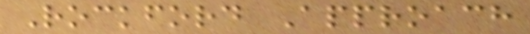Rockford Approach
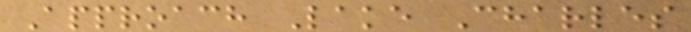Approach Lake Charles
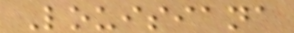Louisiana
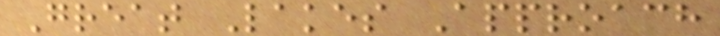Great Lakes Approach
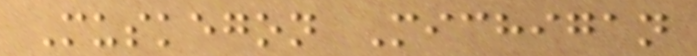Muskegon Michigan
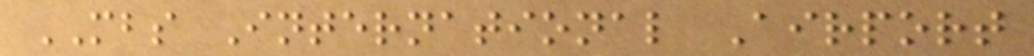MBS International Airport
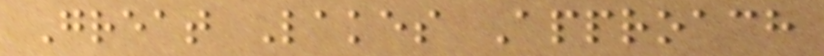Great Lakes Approach
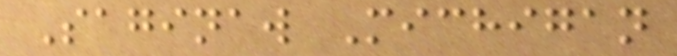Saginaw Michigan
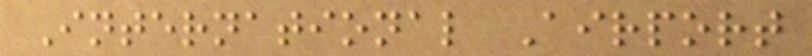International Airport
